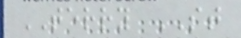TERRY ST
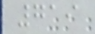719
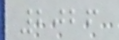2026
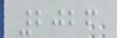2026
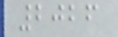2026
